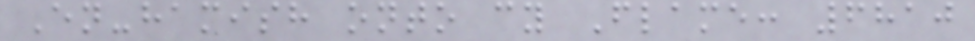En-hamish onto cy Flame: 6810
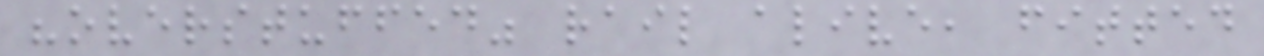"overstuffed" rail alive, fitted
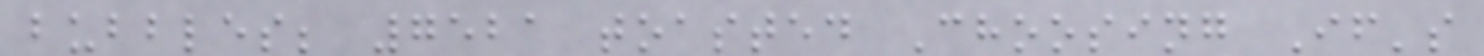bubbles; 7521 toasted Choosing If's
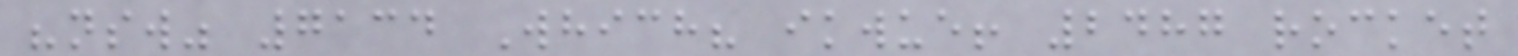"nsw" 7134 Which? ikwue! 2487 rocket
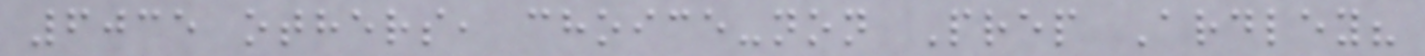6035 others, choice-non Prep Ardley?
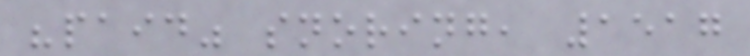"paid" snoring, 1517
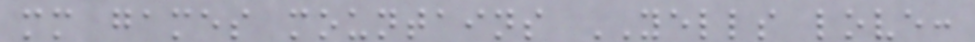mm games mountains YELLS love:
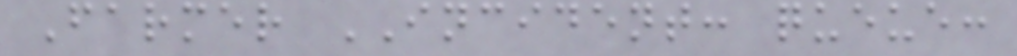Farmer INCIDENT: queue:
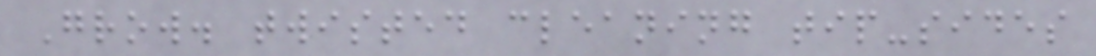Grow. twisted cleaning tip-sides
